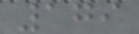179
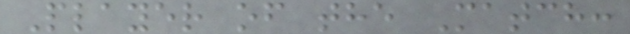Player of the Match:
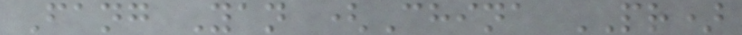Fang Yan (China PR)
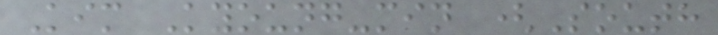Kim Kyoung-min (South
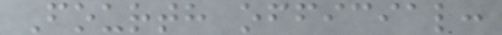Fourth official:
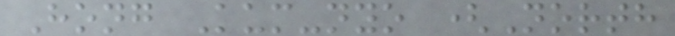Hong Kum-nyo (North
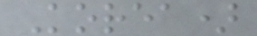Korea)
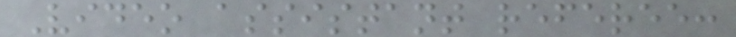Video assistant referee:
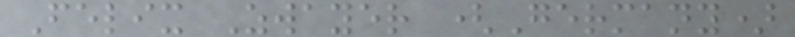Felix Zwayer (Germany)
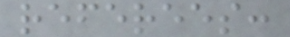referees:
